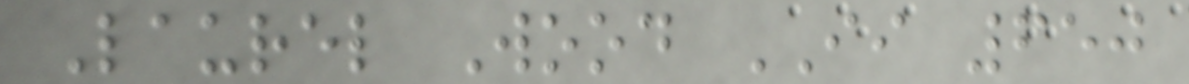Laurel Wood II 650
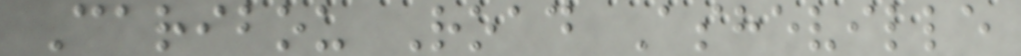Caribou Road Asheville
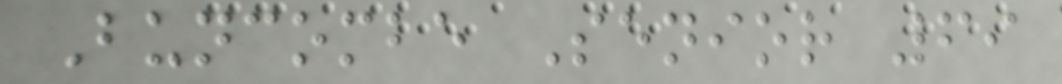Buncombe Senior 69
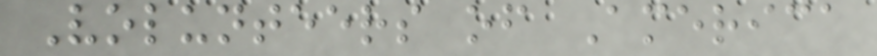Volunteers of America
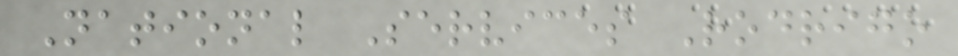National Services Rodrigo
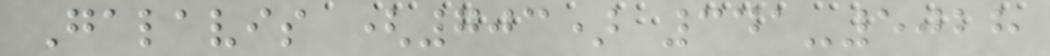Galavis (703) 341-5028
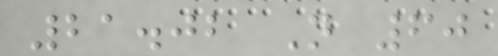21.02 N 60
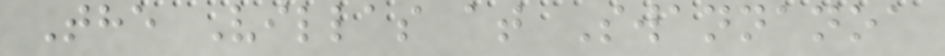The Villas at Swannanoa
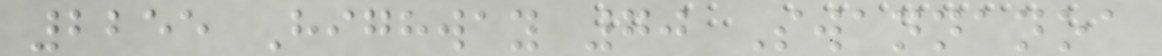2255 Highway 70 Swannanoa
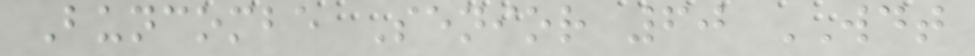Buncombe Senior 60 WDT
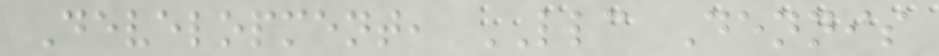Development, LLC Dennis
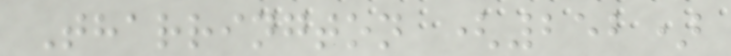Tharrington (252)
